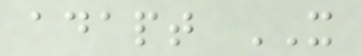adapt IT
